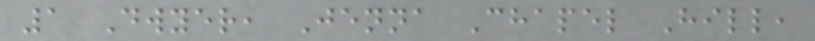1 Dwyer, Jenna Chapel Hill,
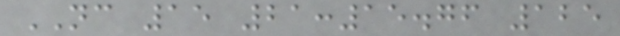NC 15 21:15.76 125
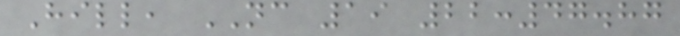Hill, NC 19 22:47.87
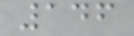146
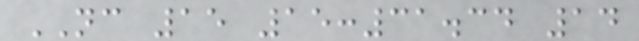NC 15 15:31.34 14
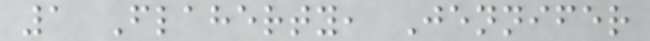1 Flaherty, Jennifer
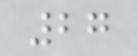27
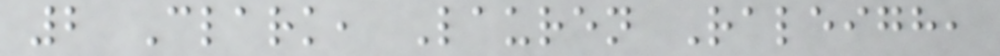2 Clark, Lauren Raleigh,
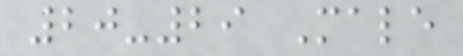20-29 Male
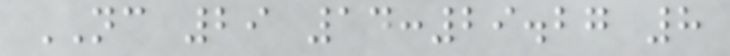NC 29 14:29.27 8
